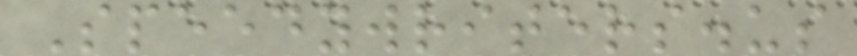Speedywriters.us
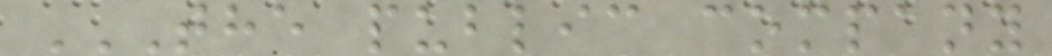THE PUBLIC COMPANY
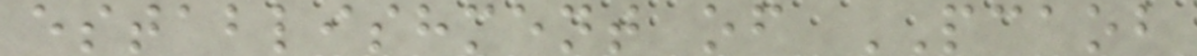establishment of PCAOB
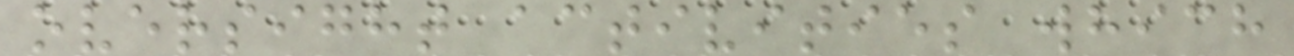oversight activities which
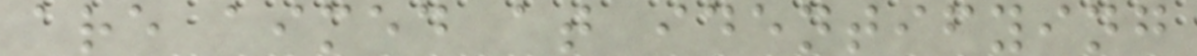are aimed at identifying
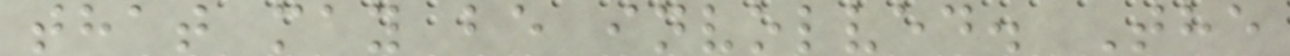that may be involved. The
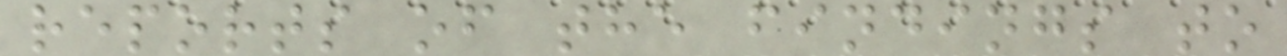reports of the findings to
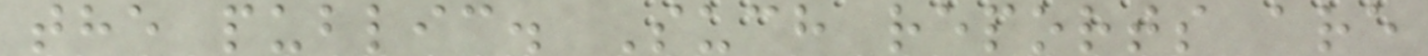the public. Such reports are
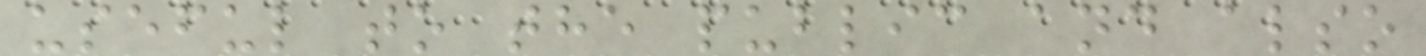useful to the public and also
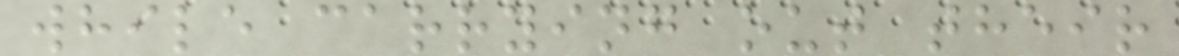while carrying out their
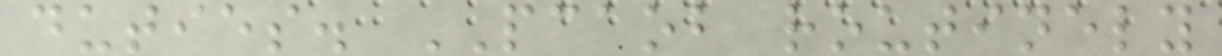duties. PCAOB routinely
